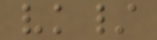vk/
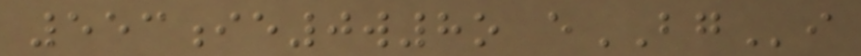553ie0w8o eBGi
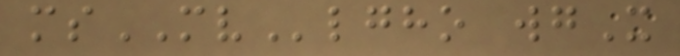msMVlgho wgX
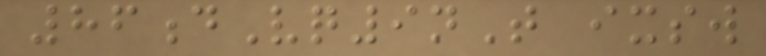86dVq9nT ixsw
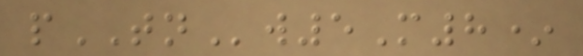pTNw5M8*
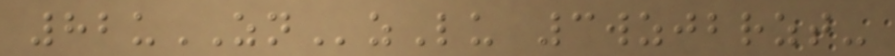82uZNzLu 3wzjbrzt-
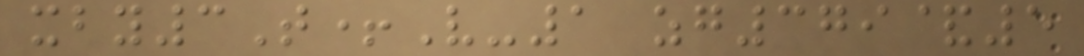xby3T+V-1 zg379&5
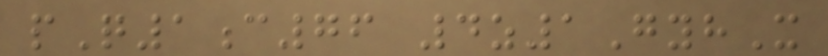pQ1c76 4z1GyhX
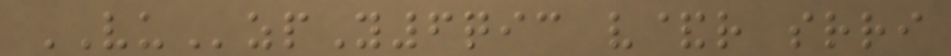VUzpY6qic v&r srri
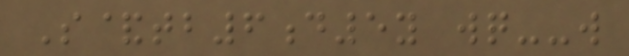S&tb6d5y wq--w
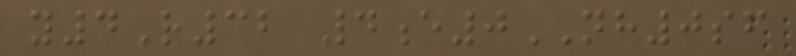y4R32 4e0NH0sf
